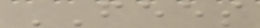FEES
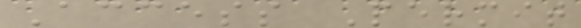Access Permit
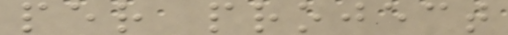per project
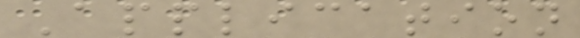Application
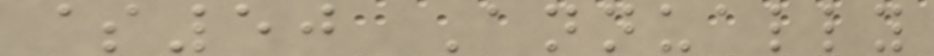$50 Annually
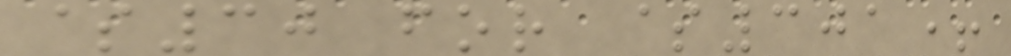$30 for $301+
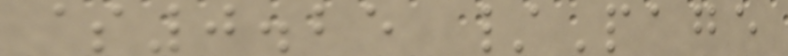$0.25 /Page
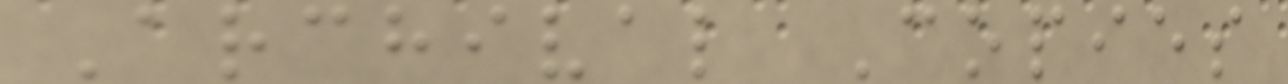Archival Copies
